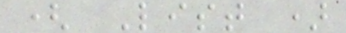( List )
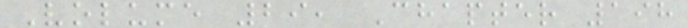Volume 29, Chapter 198
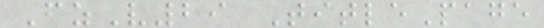FzV29 TitlePage
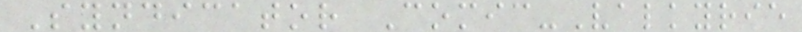Syndicator Comic-Valkyrie
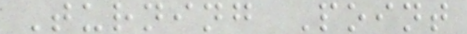Turning Point
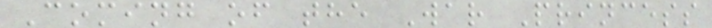Coming of the War Princess
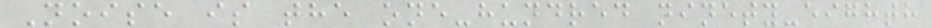Noise is the one-hundred ninety-eighth
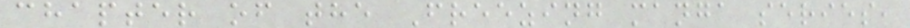chapter of the Freezing manga series,
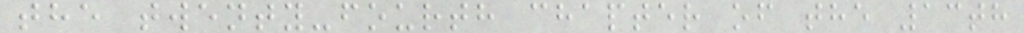the twenty-fourth chapter of the 13th
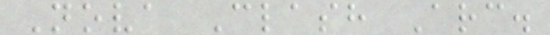Nova Clash Arc.
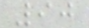90
